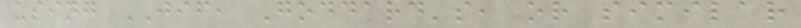using JIF, Goddard's, or similar
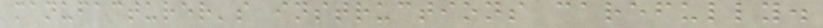manufacturer's instructions carefully.
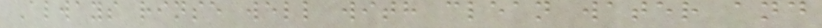Always rinse well with clean water and
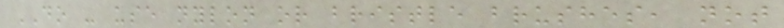DO - use nylon or bristle brushes, not
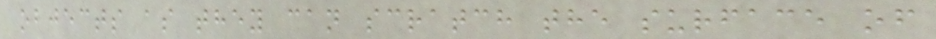objects as they can scratch the surface of
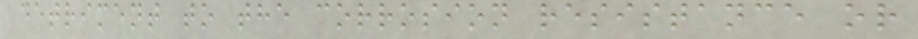detriment to the corrosion resistance or
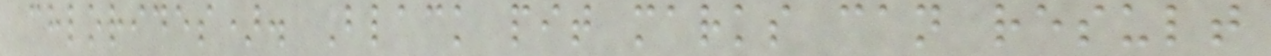chlorides). Black pit marks can result
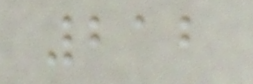212
